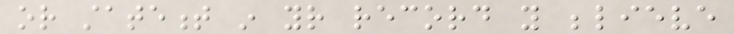or statement in your record you believe
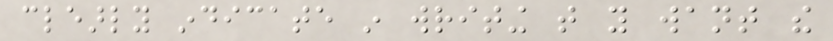clearly indicate in writing that you want the
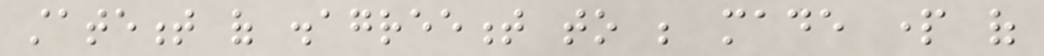statement of disagreement to be made part of
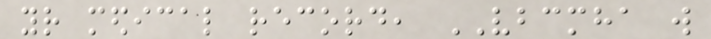your medical record, VBCMHA will
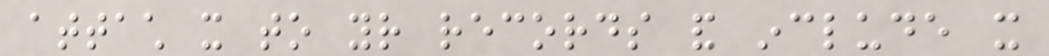attach it to your records and include it
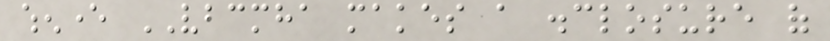whenever VBCMHA makes a disclosure of
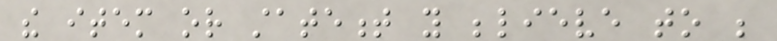the item or statement you believe to be
